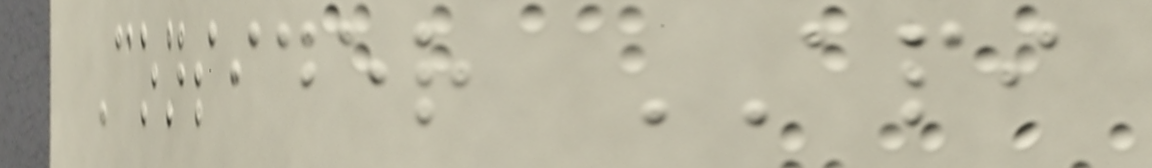Consider API
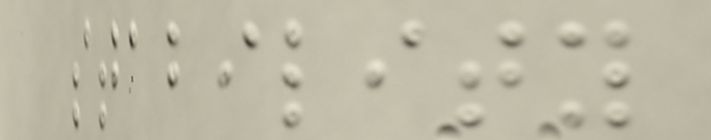stability
